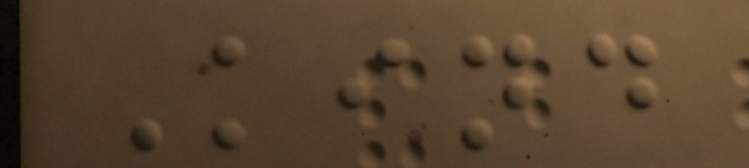Kind
